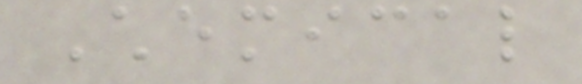Chemical
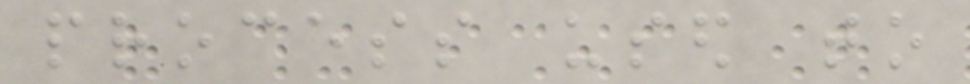process used to
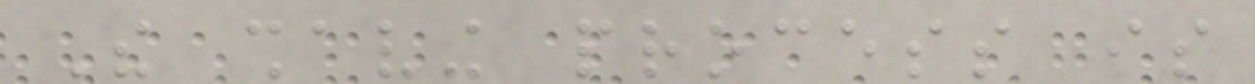The shaving process is
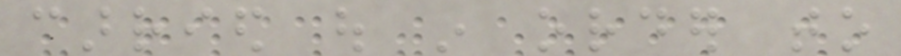carried out in order to
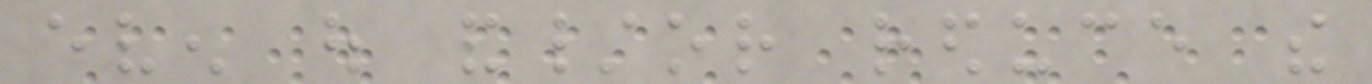even out and/or reduce the
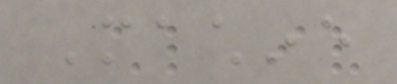Machine
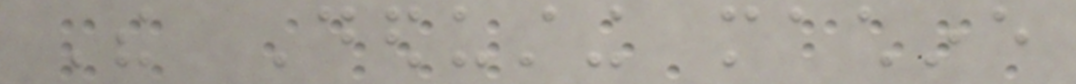The Dedusting machine
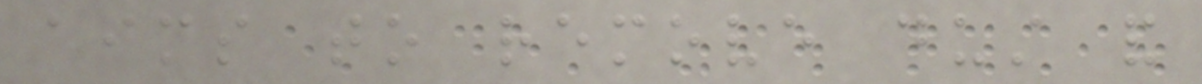aims to remove dust and
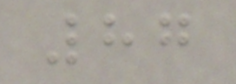87
